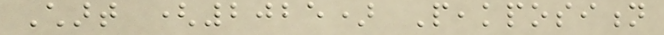Chart (2025) Peakposition
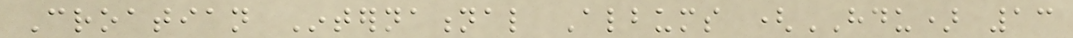Croatian International Albums (HDU) 13
